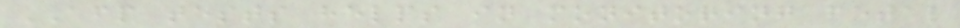AFP tests helps in monitoring fetal
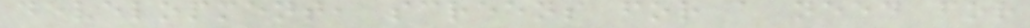development, screens for a need for
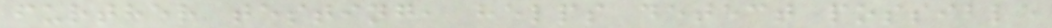further testing, helps detect possible
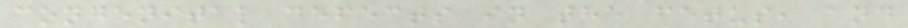congenital defects in the fetus, and
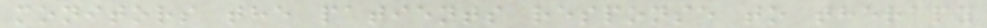monitors the patients response to therapy
